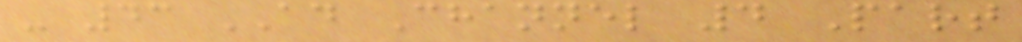- 43 AD Channel 4 Part
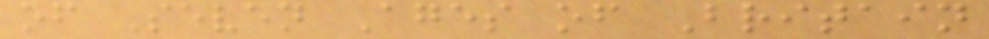of Seven Ages of Britain
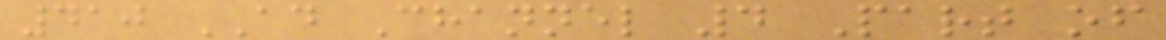410 AD Channel 4 Part of
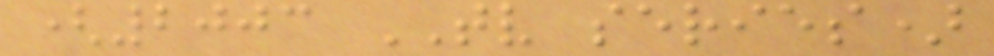(2003 TV series)
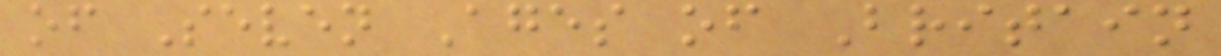of Seven Ages of Britain
